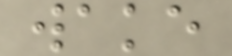wake
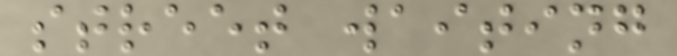street waiting
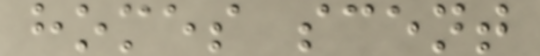homes scent
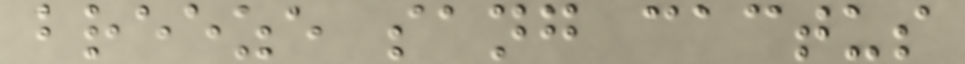breeze sang cactus
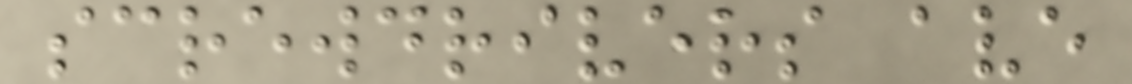screwdrivers ave
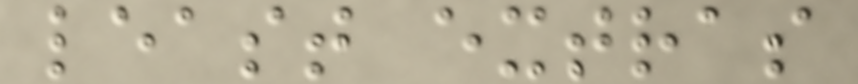least extras
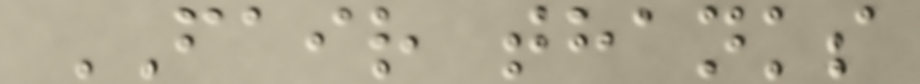FAIR thanks
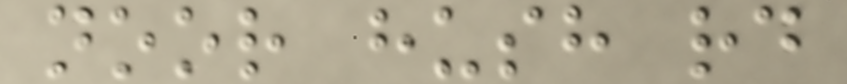noor hush rd
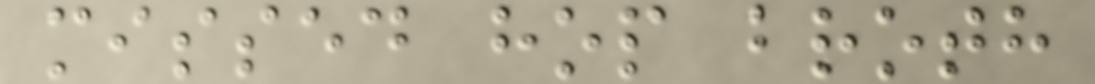missed hop broth
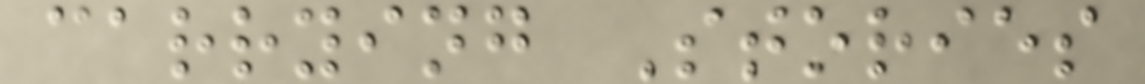carrying Stories
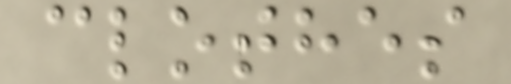clothes
